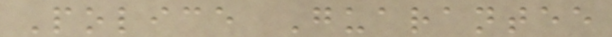Police Guarantee
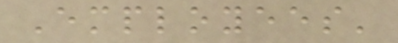Employees'
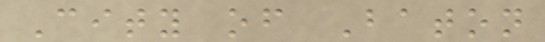City of Baton
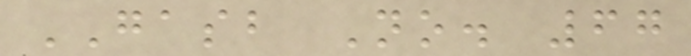GASB No. 67
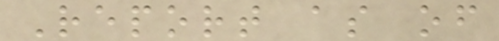Report as of
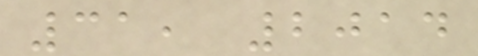31, 2014
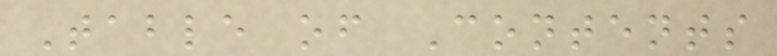Table of Contents
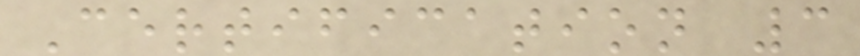Certification 3
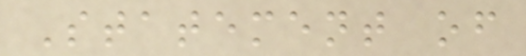Statement of
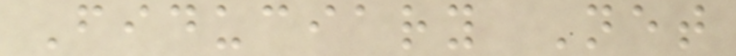Fiduciary Net
